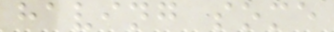having some
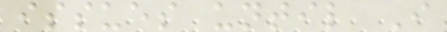issues until I
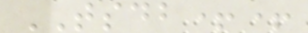TSDB++
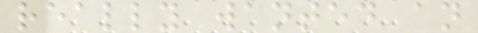really wanted an
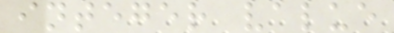integer value
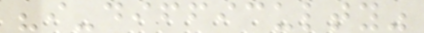"i-difficulty"
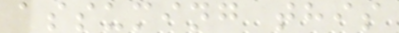assuming this
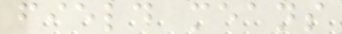field means
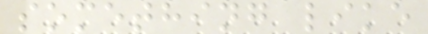something like
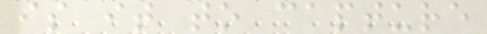is it to capture
